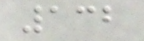132
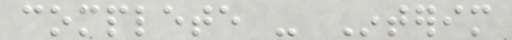complete - Interim
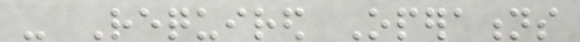- Required Operations
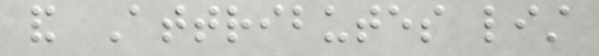and Attributes list
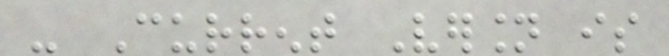- Current Version is
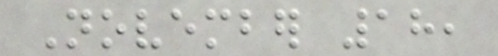November 18,
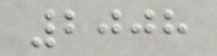2008
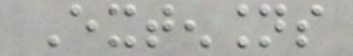Extensions
